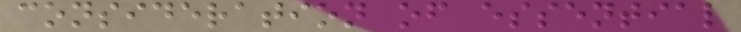consideration of essential
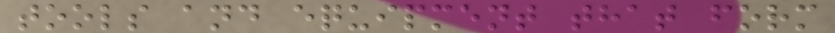tools and equipment that form
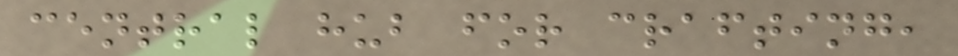central hub for crafting,
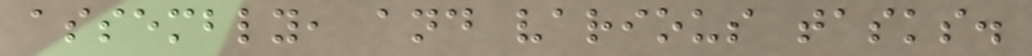assembly, and various tasks.
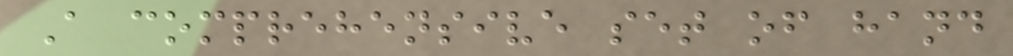A comprehensive set of hand
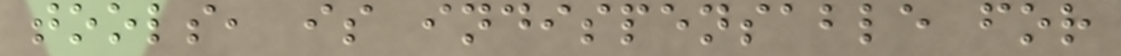tools, is indispensable for
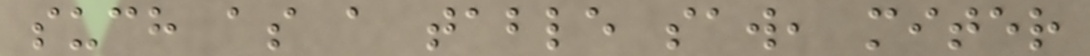such as a table saw, miter
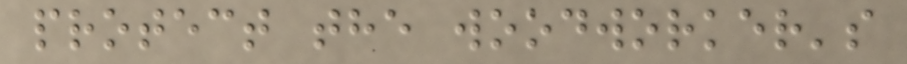protect the woodworker's
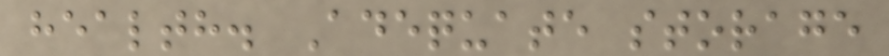health. Adequate storage
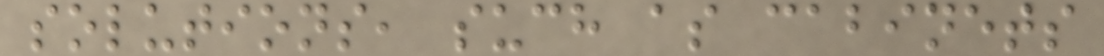solutions, such as cabinets
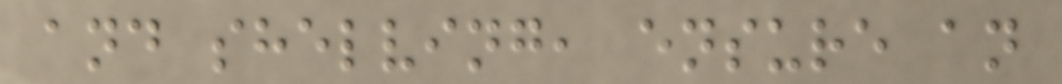and shelving, ensure an
